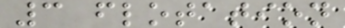3 flotation
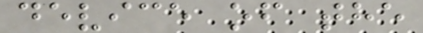device of the
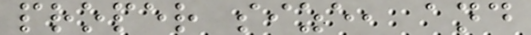proper size, and
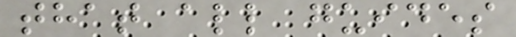that all guides
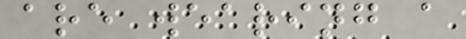are wearing a
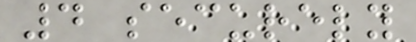4 securely
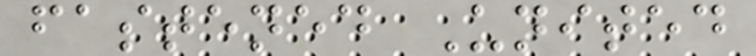fastened United
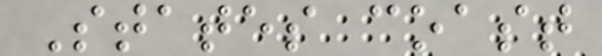States coast
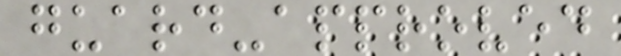guard-approved
